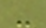-
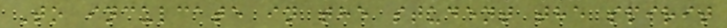To inculcate in the student the spirit
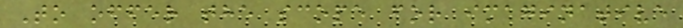To offer the scope for imaginative
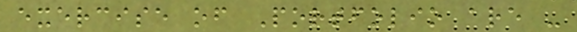exercise of Portfolio are -
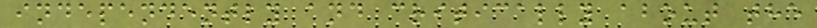independently and critically about the
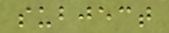subject
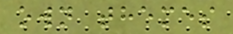own themes
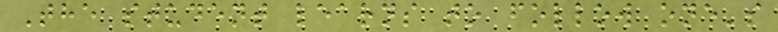The student learns to follow one's
